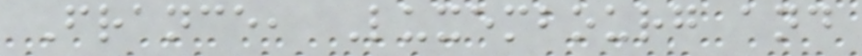France, Luxembourg and
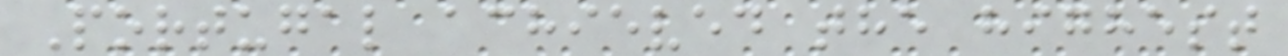Portugal achieved the highest
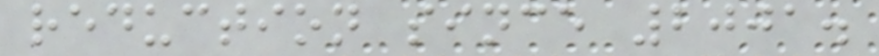reduction since 2001.
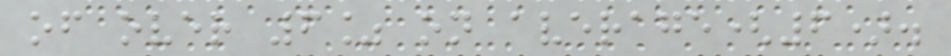of over 6% on average(6).
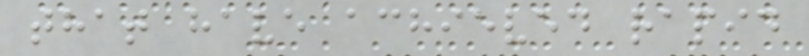that have achieved rapid
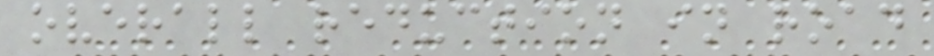overall reduction in road
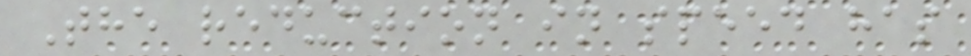The reduction in speed has
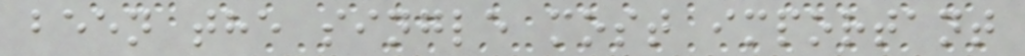been the single most important
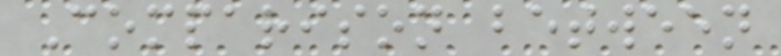Comparison between
